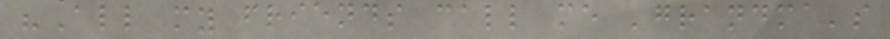"All my friends call me 'grandma's
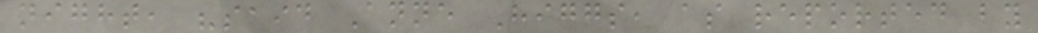night, "said Anne Higgs, as reported by
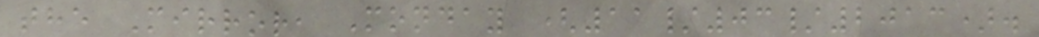the Mirror, Monday (11/03/2013).
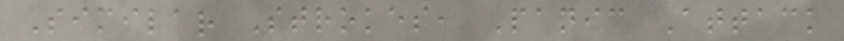Similar Strokes, Panic Attack
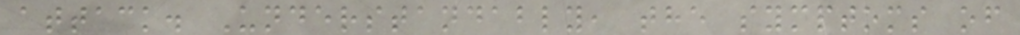attack. Understandably, the symptoms of
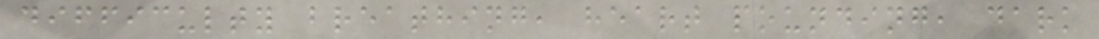difficulty breathing, heart pounding, dark
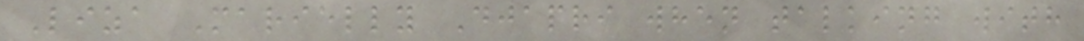Liza Marielly Djapri when talking with
